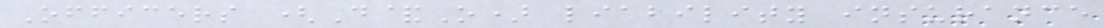Officers (D&O) liability insurance
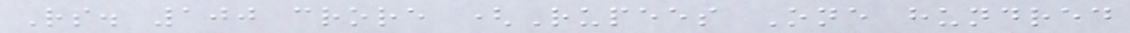Rs. 100 crore (Rupees One hundred
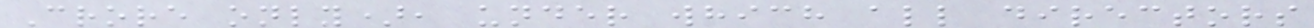Crore only), under which all directors
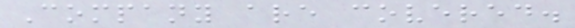Company are covered.
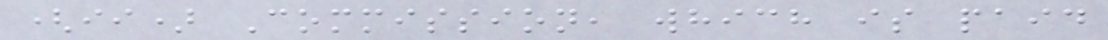(ii) Commission, which is paid
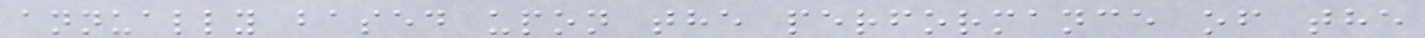annually based upon the performance of the
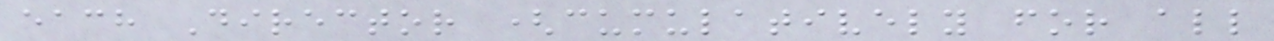each Director (cumulatively for all
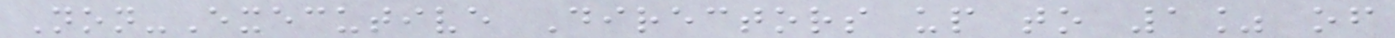Non-Executive Directors up to 1% of
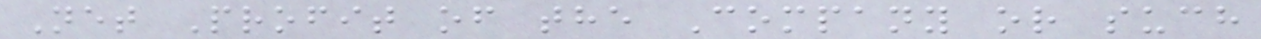Net Profit of the Company or such
